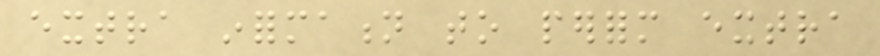extra information to perform extra
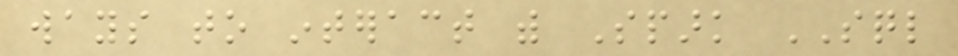ways to interact with Spark SQL
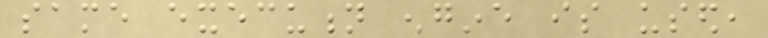same execution engine is used,
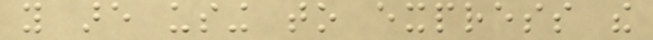you are using to express the
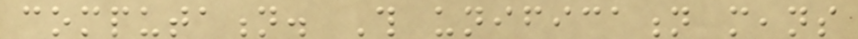computation. This unification means
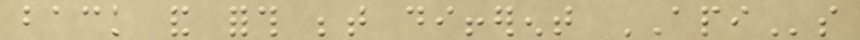back and forth between different APIs
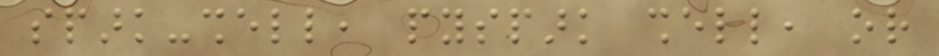spark-shell, pyspark shell, or
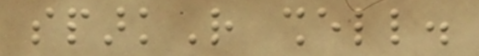sparkR shell.
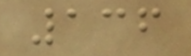136
